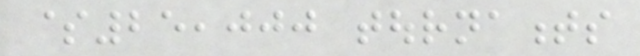$25,000 tournaments
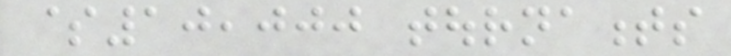$10,000 tournaments
